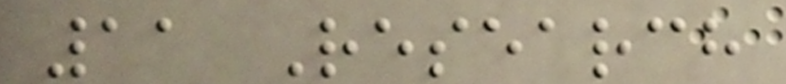11 Research
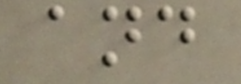and
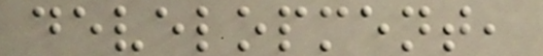development,
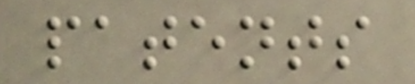patents
